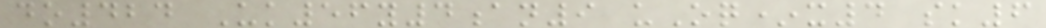do424 Uk56y4an9 uOq*x4 sk6
